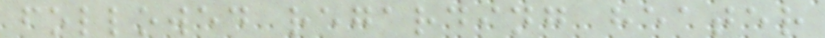followed regarding heater
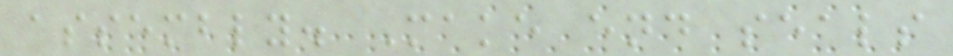assembly. Make end seals
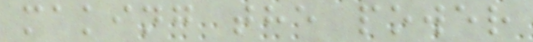making the power
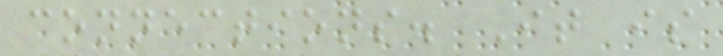connections. It is
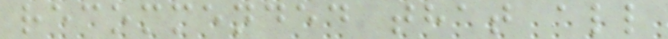recommended that all
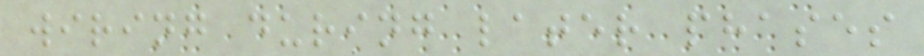wiring during later phases
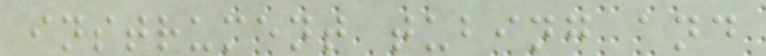instrument tubing and
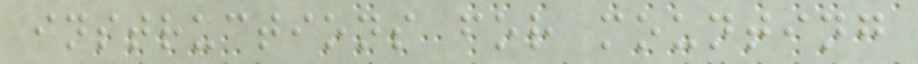instructions for mounting
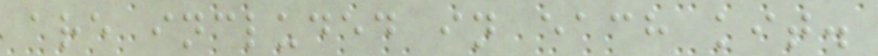are included in each kit.
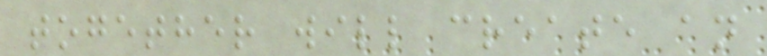together will create an
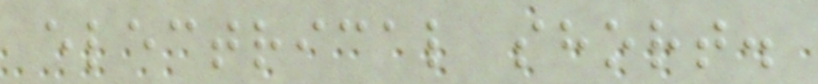electrical short.
